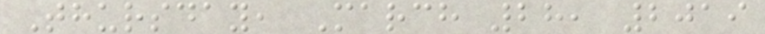Thursday, March 28, 2019
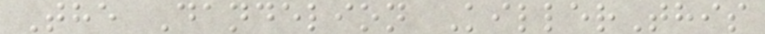The Dandelion KillerThis
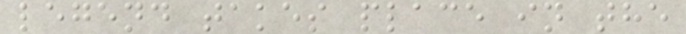legend takes place in the
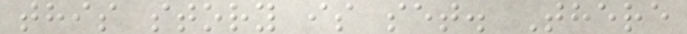this story is set. There
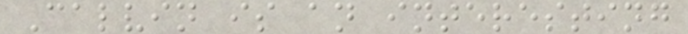Calvin is an interesting
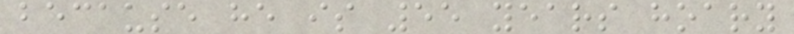because he is 55 years hoary
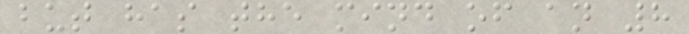but has the mind of an 8
